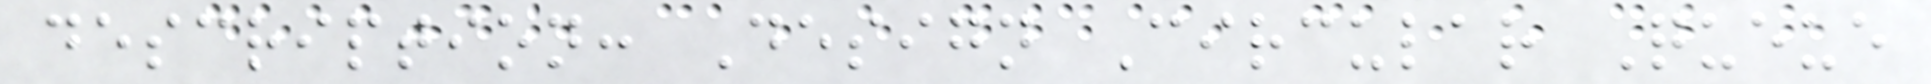description: Design Circular Queue
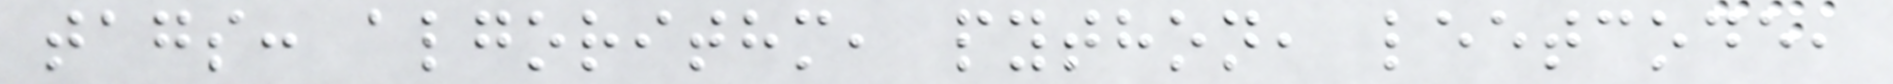tags: algorithm, python, leetcode,
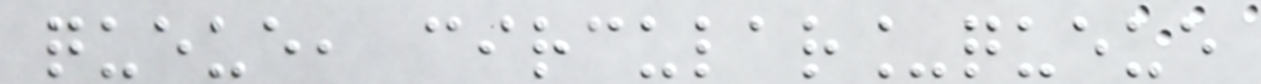queue, circular_queue
